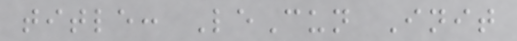title: LeCun Init
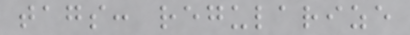tags: regularize
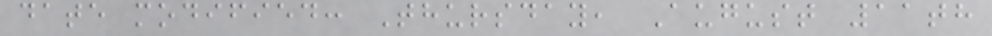date modified: Thursday, August 11th
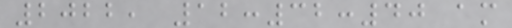2022, 12:32:40 am
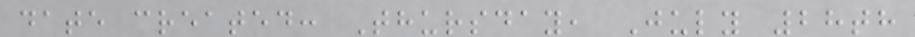date created: Thursday, July 28th
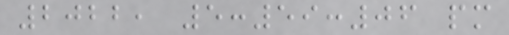2022, 5:59:06 pm
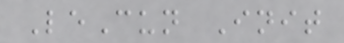LeCun Init
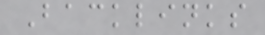Backlinks
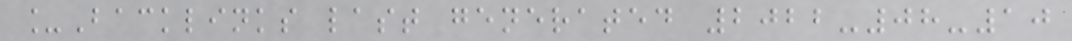_Backlinks last generated 2022-08-10
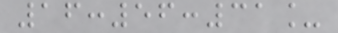16:56:31_
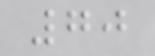70
